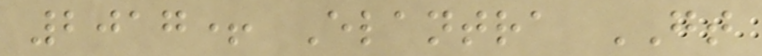2017+ Elantra GT
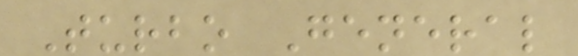Turbo General
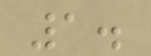1.
